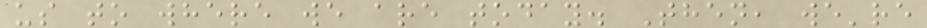us to where we are today. Then, we're
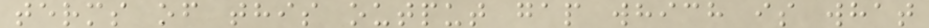terms of this output gap which is what
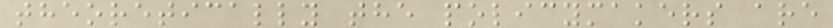theoretically the policymakers are
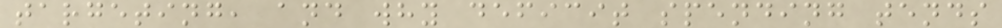targeting, and why deficit spending tends
